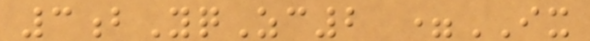3bYqZc2 =IX
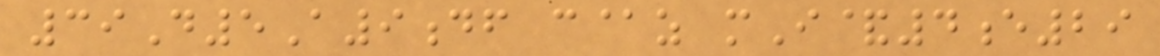39D5A9df c@z mI&4e29
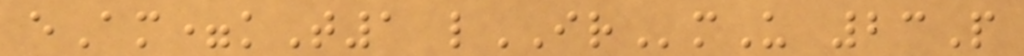eAm=kT1 lIRmU 23P
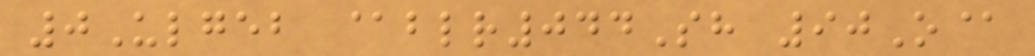0Ulgeb @blr044Sh 90O@
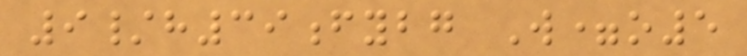9/h39fybg W=o5
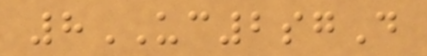8UC2sgD
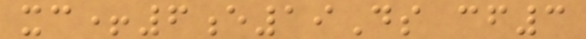xc+6e19Ds cf3
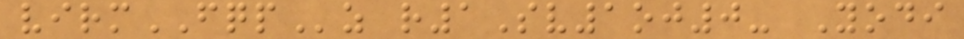virmFQPz r1Sv1oj0- Yodi
